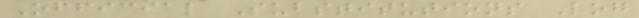Official Substitutions Log
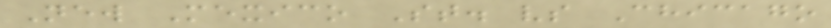New Mexico St. vs Chicago
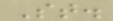St.
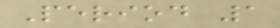Period 1
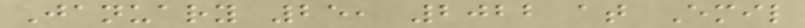January 25, 2022 at Emil
